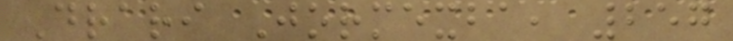Drari Jormexba, 257
